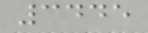3445
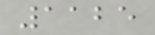1125
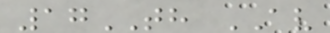17TH AV
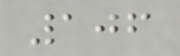106
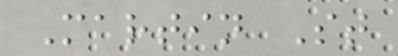Martin St
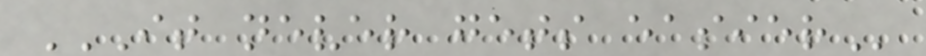IT NEVER GETS EASIER
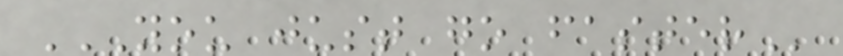YOU JUST GO FASTER
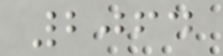2064
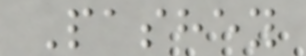Pashey
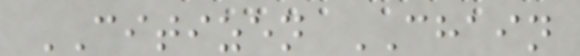CITIZEN CHAIN
